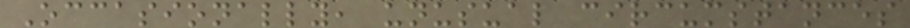Occasionally, unusual circumstances
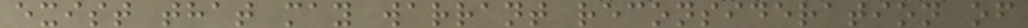exist that may warrant reconsideration of
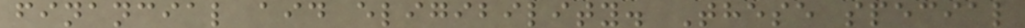financial aid eligibility. These special
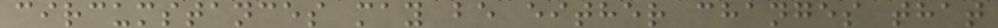circumstances may be either changes that
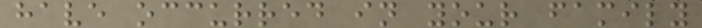have occurred in your family
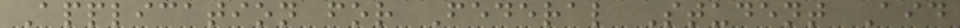Application for Federal Student Aid
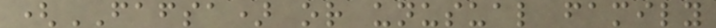(FAFSA) or unusual family
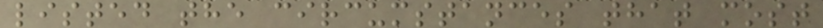listed the circumstances that most
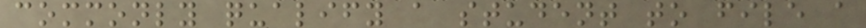commonly qualify a student to file a
